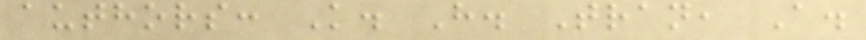authors: K. H. Tran, A.
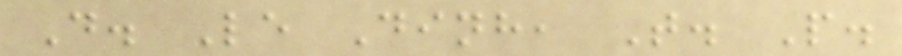D. Le Dinh, T. P.
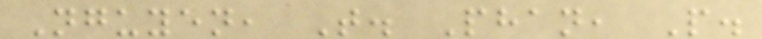Nguyen, T. Phan, P.
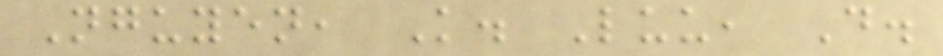Nguyen, K. Luu, D.
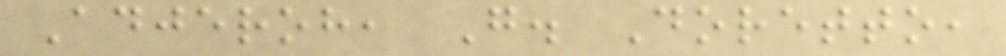Adjeroh, G. Doretto,
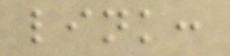link:
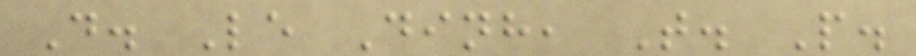D. Le Dinh, T. P.
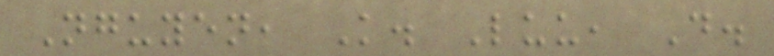Nguyen, K. Luu, D.
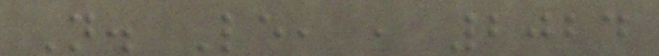N. Le, , 2024
